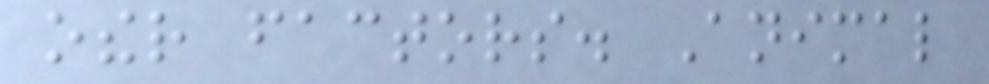other factors. Animal
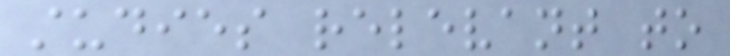studies relevant to
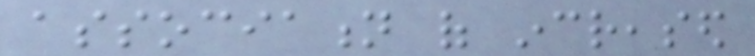association of increased
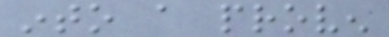into a proven
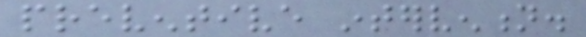preventive intervention.
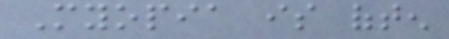Myopia is often
